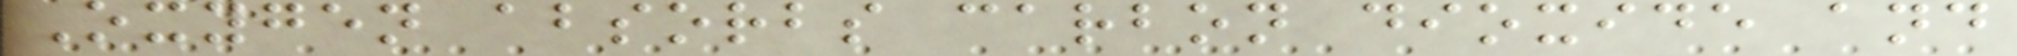Oxygen absorbs carbon dioxide and
